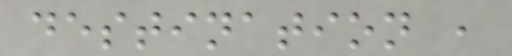destination ,
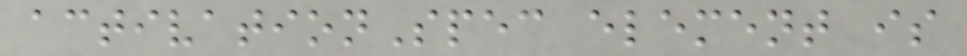activationSpec element is
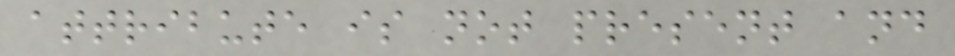attribute is not present and
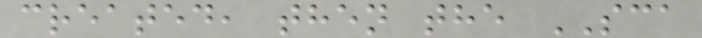created, then the SCA
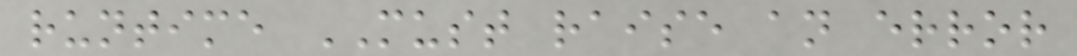runtime MUST raise an error
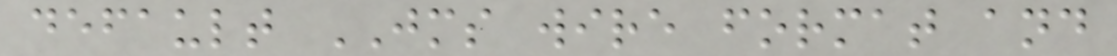default JMS wire format and
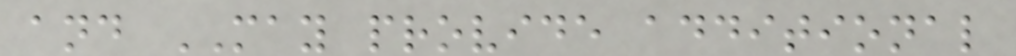and MAY provide additional
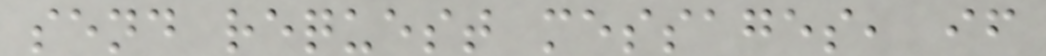send request messages, if
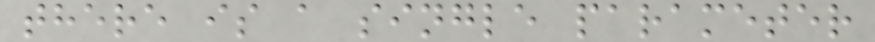there is a single parameter
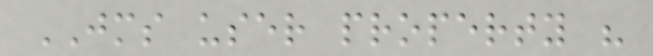JMS user property "
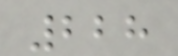228
